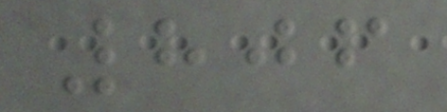806
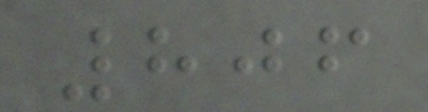806
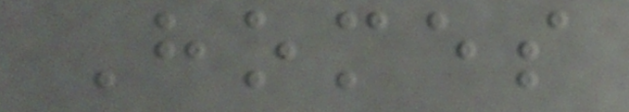Homes
